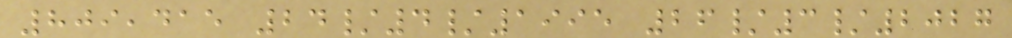809,415 24/4/1995 26/3/2027
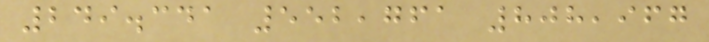249.341 552,761 808,967
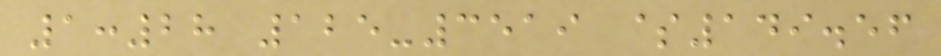1:28 125-3519 $149.56
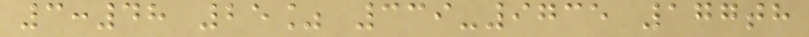3:48 25% 339-9735 177th
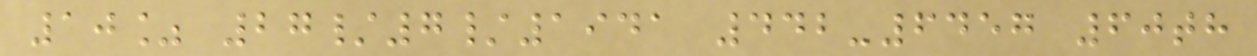10% 27/7/1941 442-6457 60th
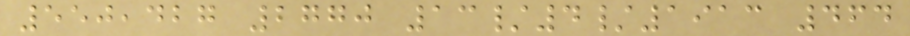550,427 2770 13/4/1913 464
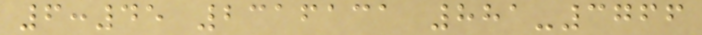6:45 2316131 881-3766
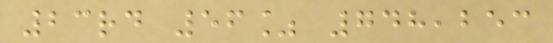23rd 56% 748,253
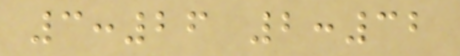3:26 2:32
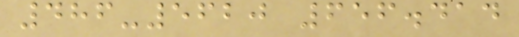486-5620 656.414
